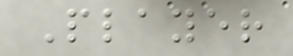Player
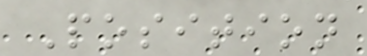Position
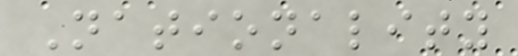Nationality
